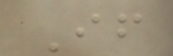If
